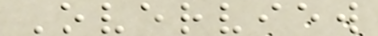Overview
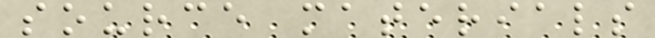source materials
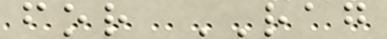for RAG
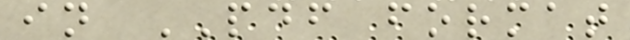in PDF format
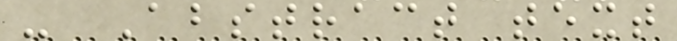- Abstract text
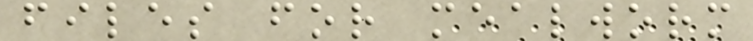files for mealworm
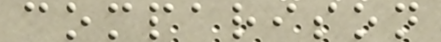comparison
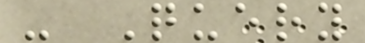- Query
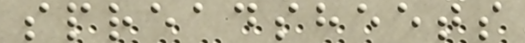spreadsheets
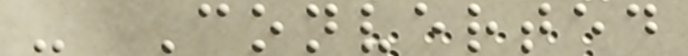- Converted
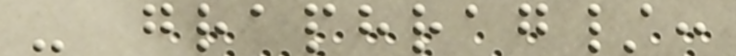- graphrag/:
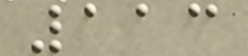113
